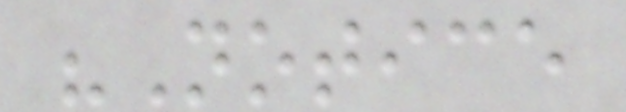"Notice
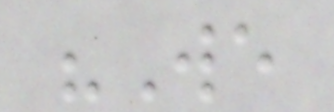"We
